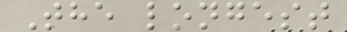The longest
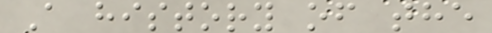A history of the
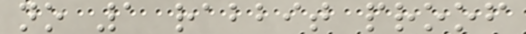no 1 rabbit proof
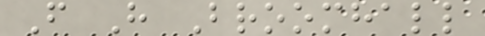F H Broomhall
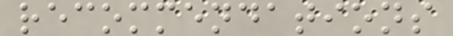recommendations
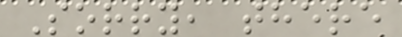Sorry, there
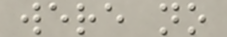were no
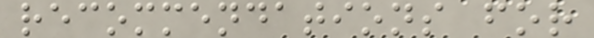recommendations for
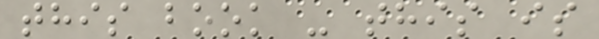this book - this is
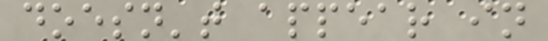doesn't appear in
